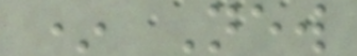* New
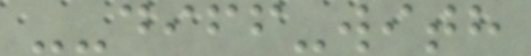--diff-with
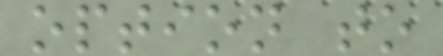option to
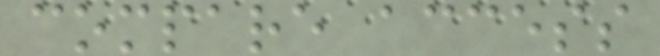compare access
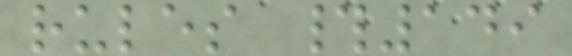rules #149
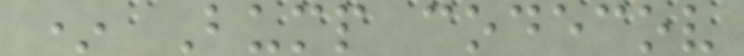* Bump codecov
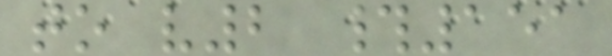to v2 #151
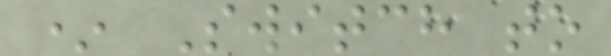* Switch to
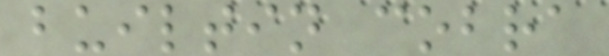builtin cobra
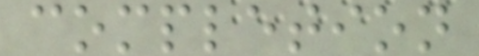completion
